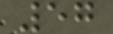57
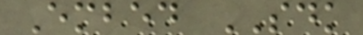Embed SDK
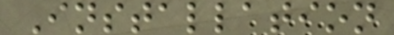Installation
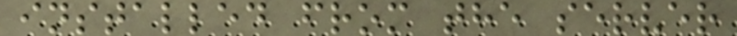installed from the server
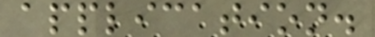application.
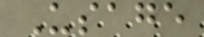Usage
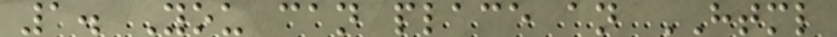1. You can place an HTML
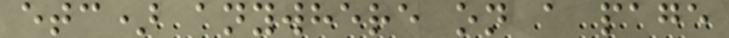etc) anywhere on a page
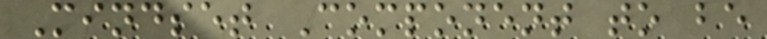Mindset Component to be
